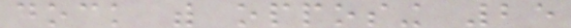dock with opposing 25
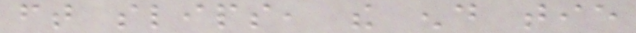ft slips, the end tie
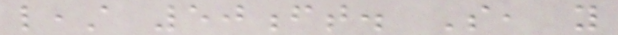least 50ft. So, you
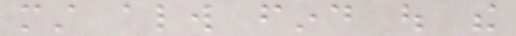must always find out the
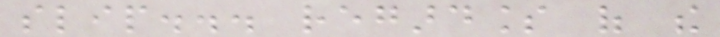slip... regardless of the
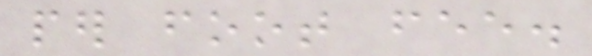per foot fee.
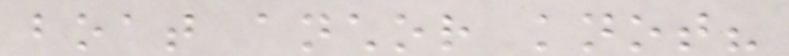boat anchor knot?
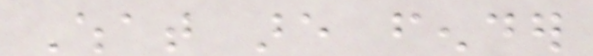What are fender
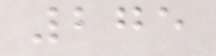275
